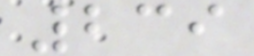239
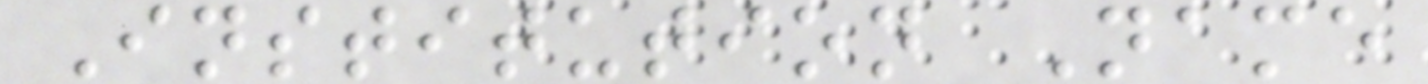Institution Name
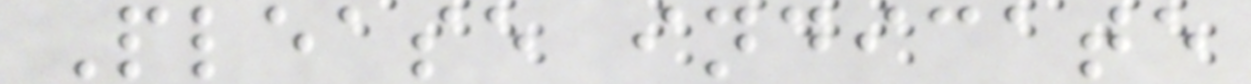Please indicate
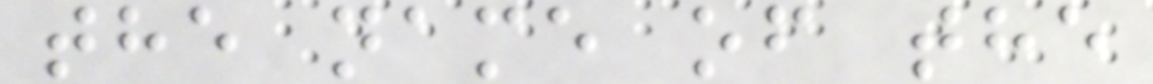the name of the
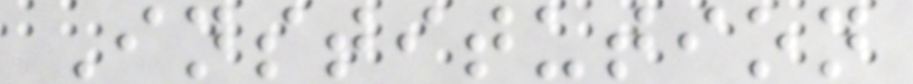Institution
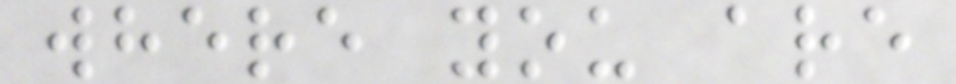where you are
